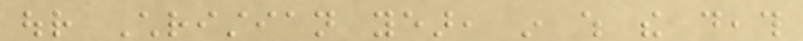our Christian year, in which the death
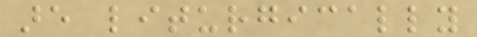are liturgically
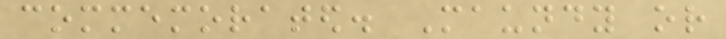commemorated. Maundy or
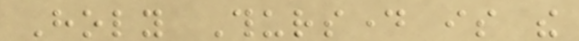Holy Thursday is the
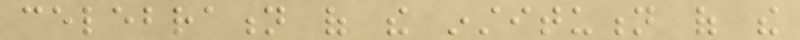celebration of the institution of the
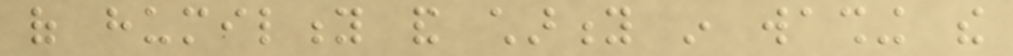of humility and charity in washing the
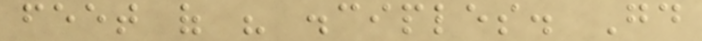feet of his disciples. Good
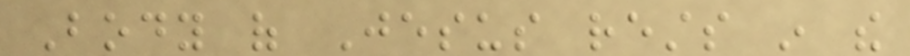Body of Jesus rests in the
